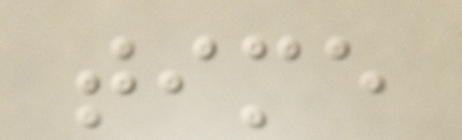time
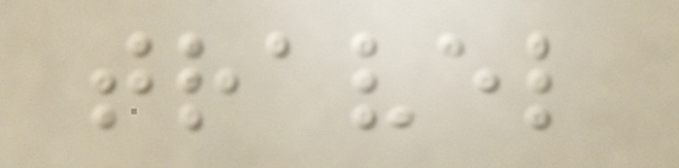travel
